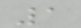1
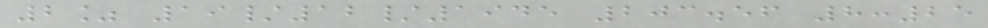2% 19/12/1945 203.56 8:25
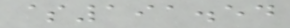$191.54
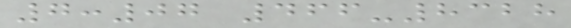7:07 466-8328
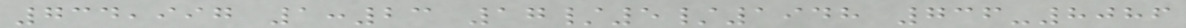734,997 1:23 17/5/1948 736-8086
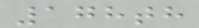178th
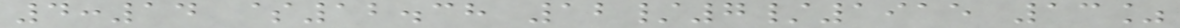4:14 $12.38 12/7/1915 13%
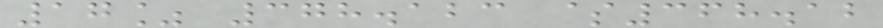17% 378.123 $368.12
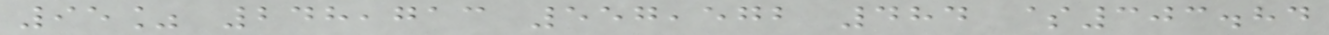95% 248,713 557,572 484 $303.84
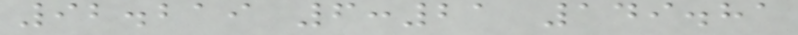92.219 6:21 149.81
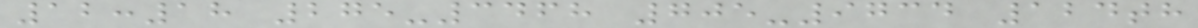12:18 275-3468 705-9734 124th
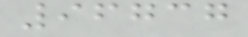96737
